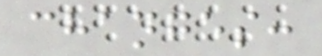changes:
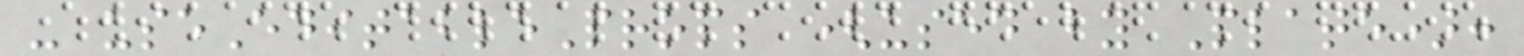- useEditableProps (used by Plate):
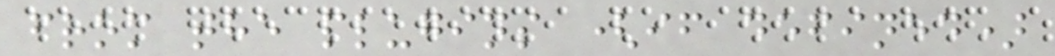from the plugins (if defined)
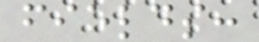fields:
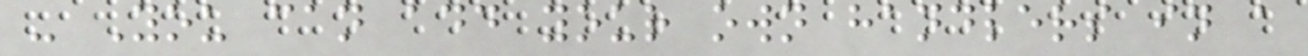- You can add your own handlers in a
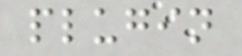plugin
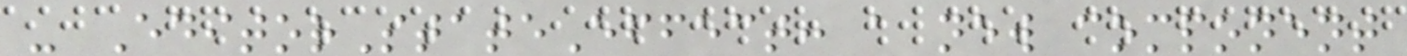- EditorStateEffect: a new component
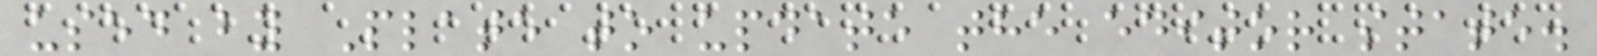used by Plate to update the editor state.
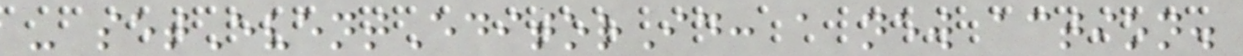- setEventEditorId: a new action.
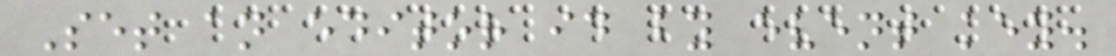Set an editor id by event key.
